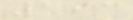193
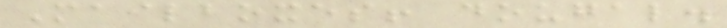Mailboxes! dougal.
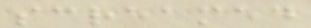screamed
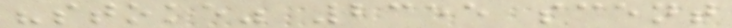"stoke" 2355 scent
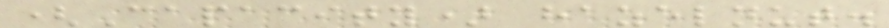(Capacity) hazelnut.
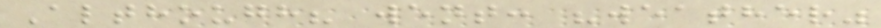Although? went: "weather"
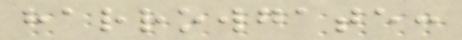harrowgate:
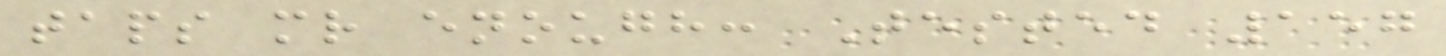taps mr enough: Tested 157
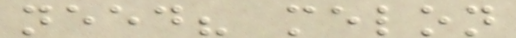need? melon
